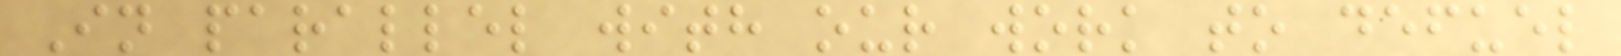In parallel with our work to defuel
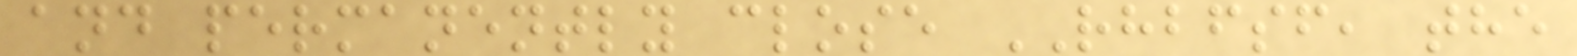and permanently close RHBFSF, the
